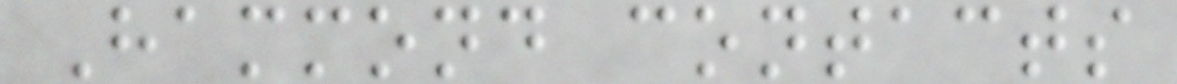Hammond contacts
